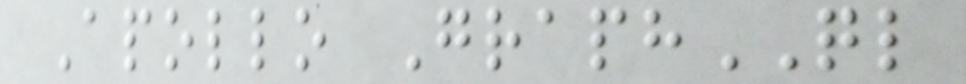Apollo GraphQL
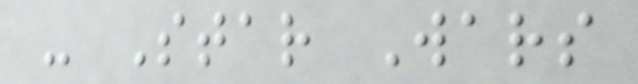- Star Wars
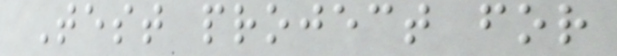Test project for
